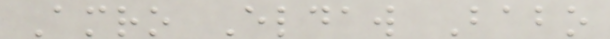Amro Eldaw Babo
